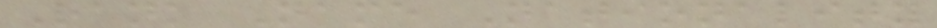Rank Name Nationality
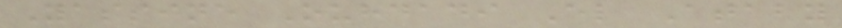Yassine Ouhdadi El Ataby
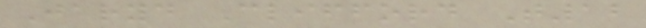Jaryd Clifford T12
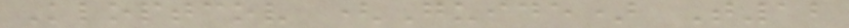Kloptcov (Guide) T12
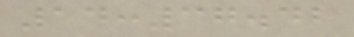14:37.42
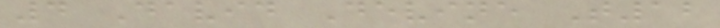4 David Devine T12
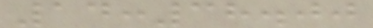14:38.00
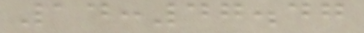14:47.47
